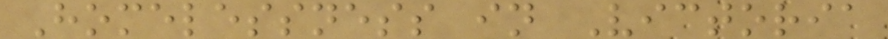Homelessness in Victoria
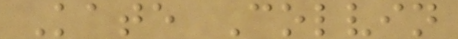Kate Colvin
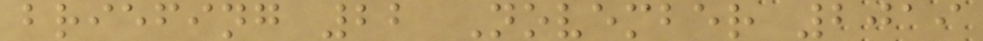briefing 22 November 2019
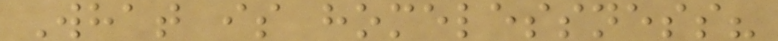What is homelessness?
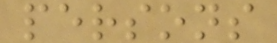persons
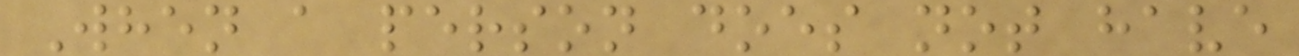When a person does not have
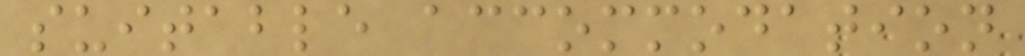suitable accommodation
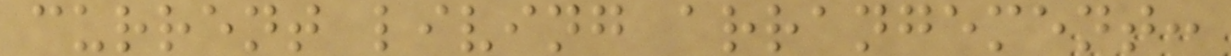current living arrangement:
